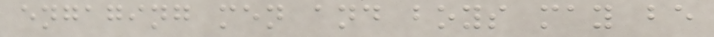engaging men and boys may be
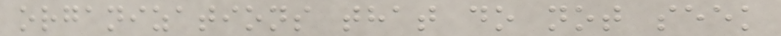organizations that do not seek
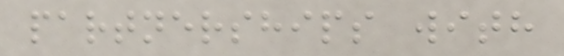partnerships with
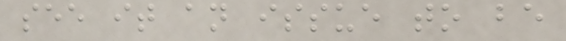see it an issue to be
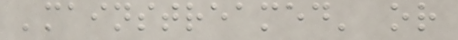'mainstreamed' or
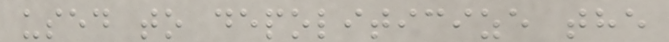used to depoliticize the
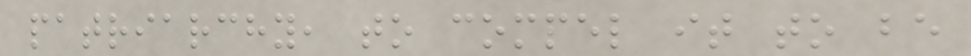patriarchy, to compel it to be
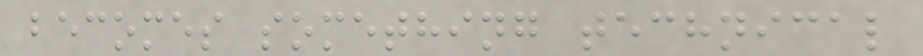becomes something technical
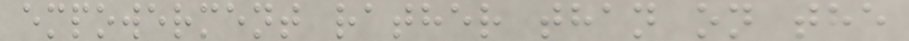empowerment rather than on the
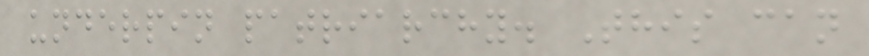underpin patriarchy. This can
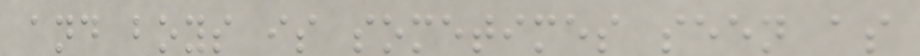and boys is sometimes seen as
